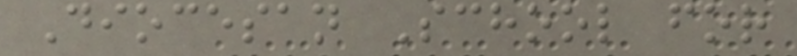Diocesan School for
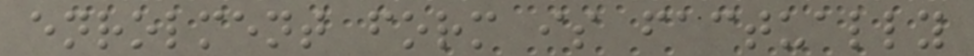enrolment form is factually
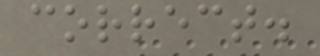correct.
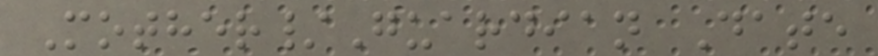Mother/Guardian Date
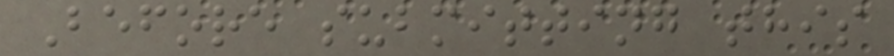Before submitting this
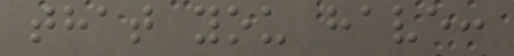that you have:
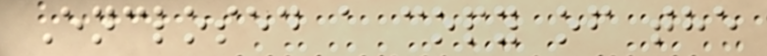Enclosed a copy of the
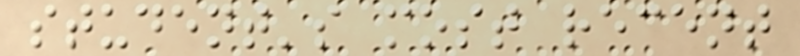student's most recent
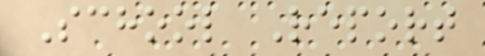School Report
